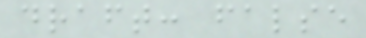draft: false
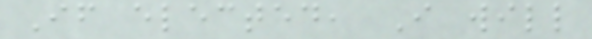If elected, I will
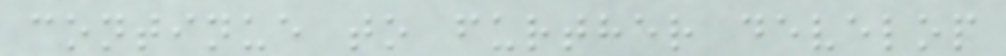continue to further develop
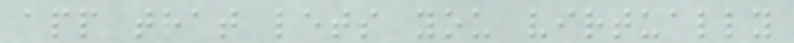app that lets you virtually
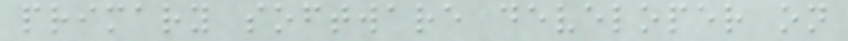primary software developer on
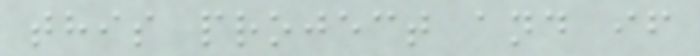this project and if
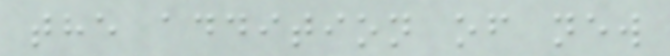the addition of new
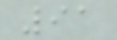91
